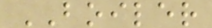BOILER
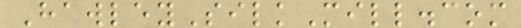HawleySilkMill.com
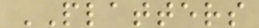PLATTERS
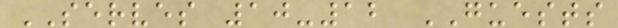SERVES 10-12 GUESTS
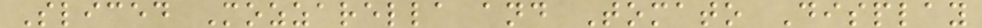Sliced Mozzarella and Tomato Display
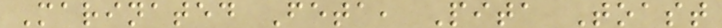Marinated Feta, Pita Toast
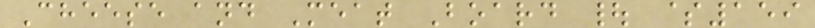Cheese and Meat Board | $159
